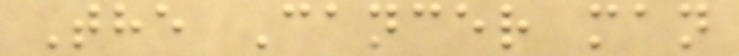The Cancer man
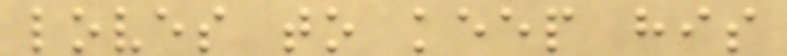loves to keep his
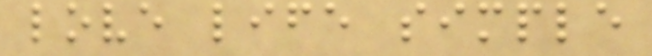love life simple
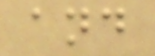and
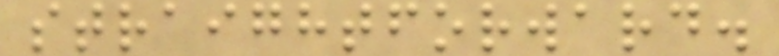straightforward.
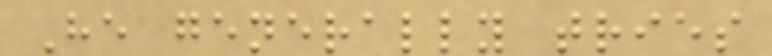He generally tries
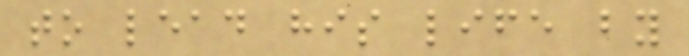to lead his life by
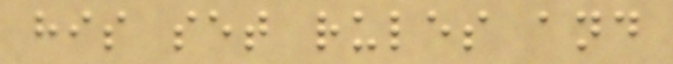his set rules and
